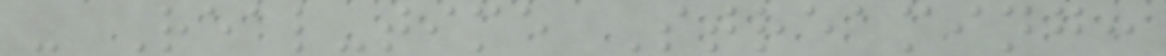- Real-time Streaming:
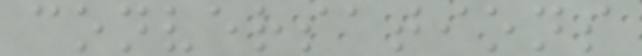conversations
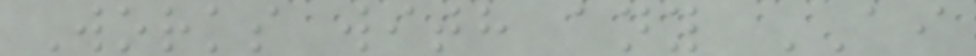Works with any AI
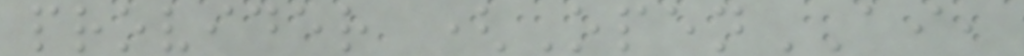provider (OpenAI,
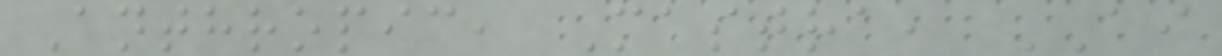Anthropic, Mastra, AI
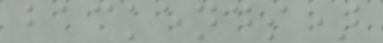backends)
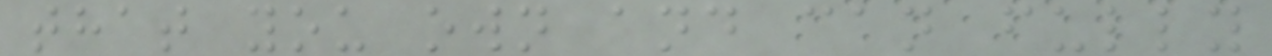that you own and can fully
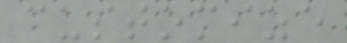customize
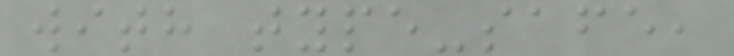with type-safe,
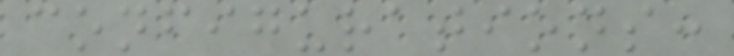configurations:
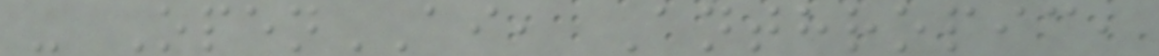- OpenAI, Anthropic,
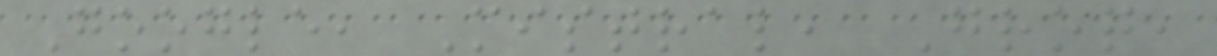Google, Mistral, Groq,
